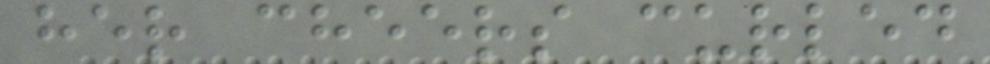her cheers curled
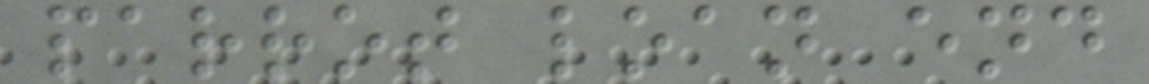parrot loan end
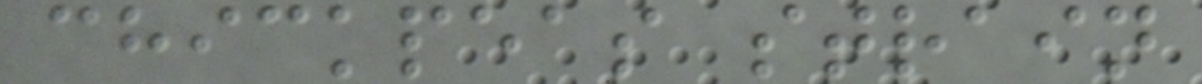chickpeas strain
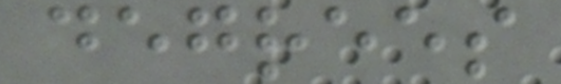degrees
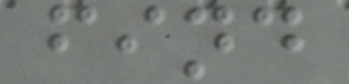find
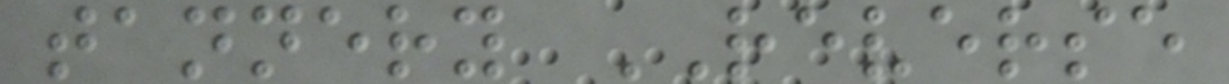tannery REVERSE
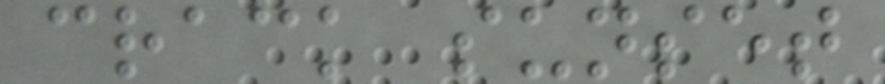crack sunset
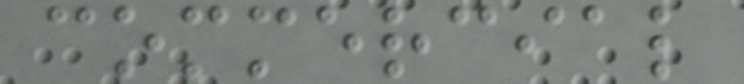commercial
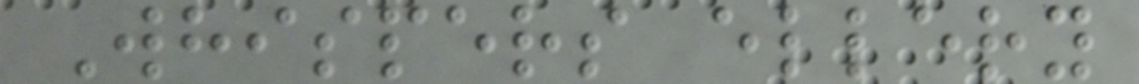Whispers ellery
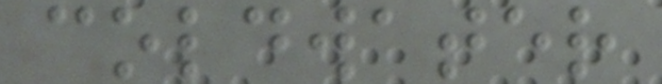coldwater
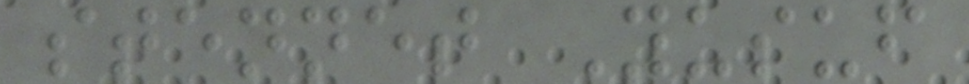stennet Yusuf
